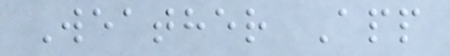Weather App
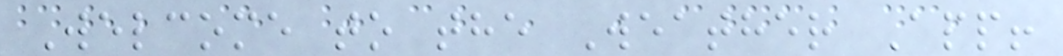Welcome to the Weather App!
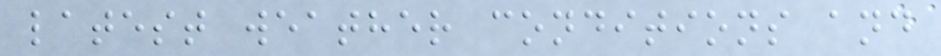latest weather conditions and
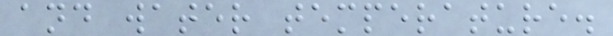and water temperature.
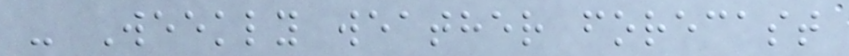- Weekly weather forecast
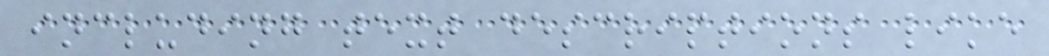including text descriptions like
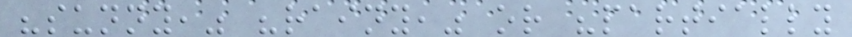"sunny," "rainy," or "partially
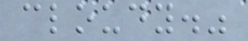cloudy."
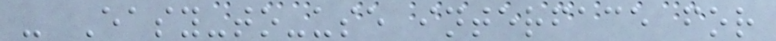- Easy-to-use interface for
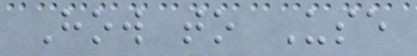How to Use
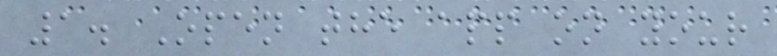1. Open the app on your
